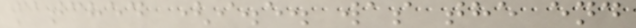matched (i.e. was the end
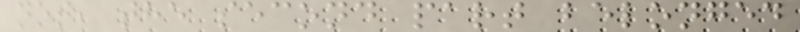not, the second part belonged
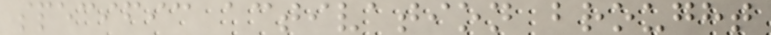specific activation brought
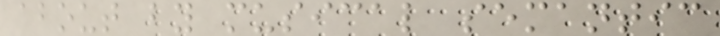about by musical semantic
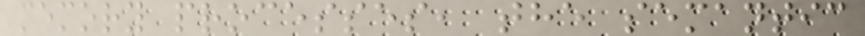memory processes, the semantic
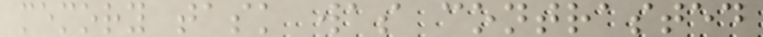memory task was contrasted
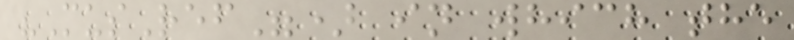"MusRef") in which the
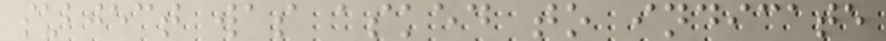subject was asked to indicate
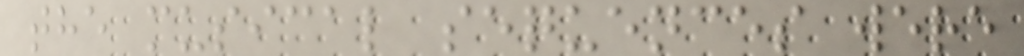the musical sequences were
